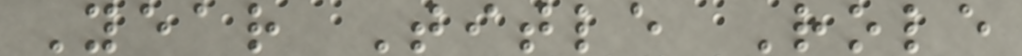Year Title Role
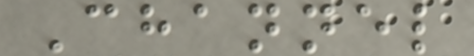Channel
